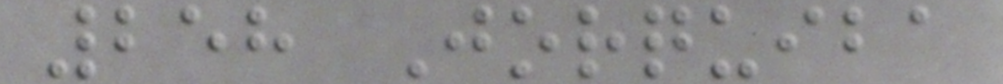258 Jorquiba
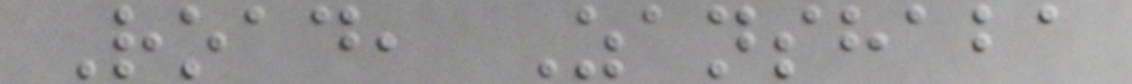Road, Zanshaba
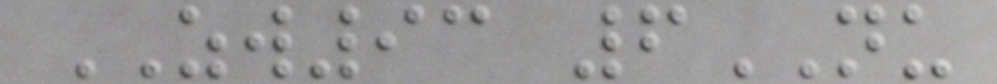ZW93 6NU
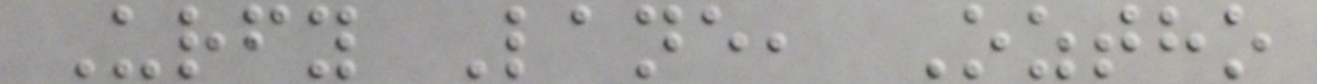Urfy Lane, Oztho
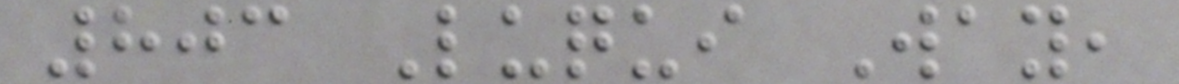803 Luqui Way,
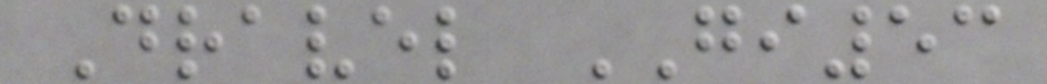Dravel GI53
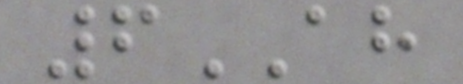6AH
